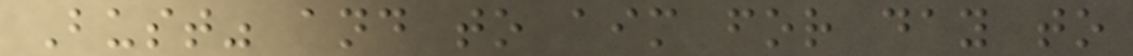Bust" and to aim for day to
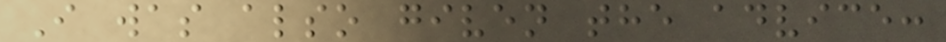I was also given the advice:
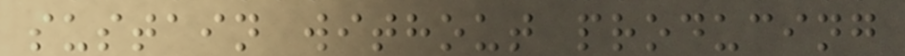sustain without producing
